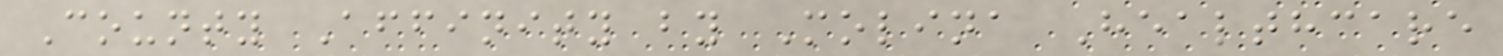County Affinity by Molina Healthcare
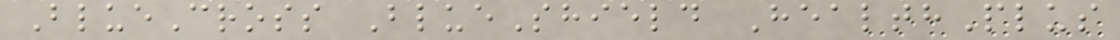BlueCross BlueShield HealthPlus
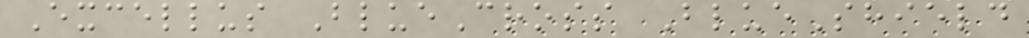Excellus BlueCross BlueShield
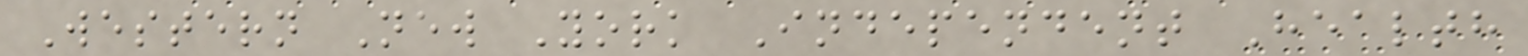Western New York Independent Health
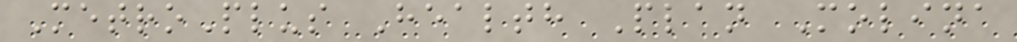MetroPlus Health Plan Molina
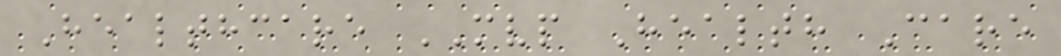Healthcare MVP Health Care
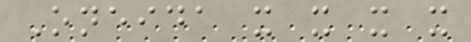Oneida x x x x
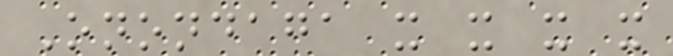Onondaga x x x x
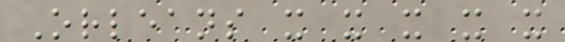Orleans x x x x x
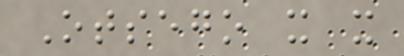Otsego x x
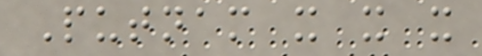Putnam x x x
